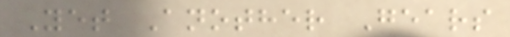Yet Another Gears
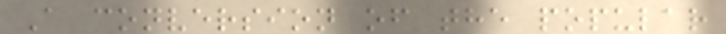A conversion of the popular
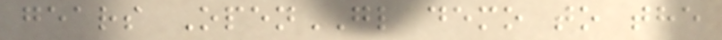gears OpenGL demo to the
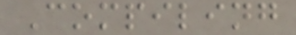Compiling
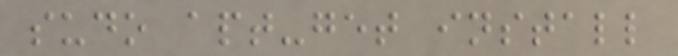sudo apt-get install
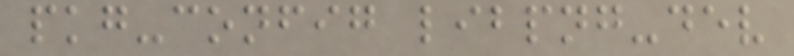pkg-config libpng-dev
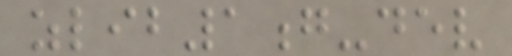zlib1g-dev
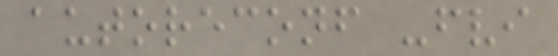autoreconf -fvi
